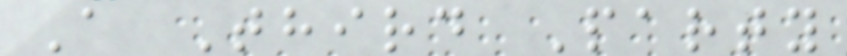A Third Party
